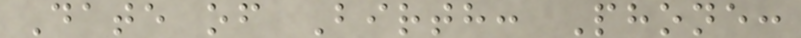Date of Birth: Phone:
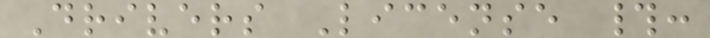Drivers License #:
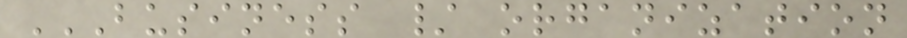BUSINESS / ORGANIZATION
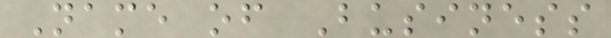Name of Business
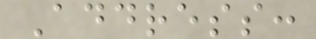Address:
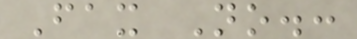Fax No.:
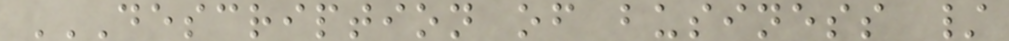DESCRIPTION OF BUSINESS /
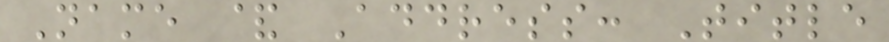Name & Address: Title
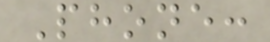Phone:
